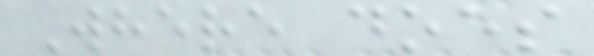Where does
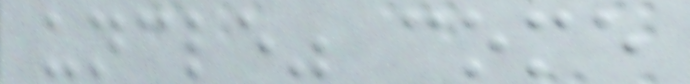uncle" come
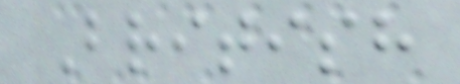British
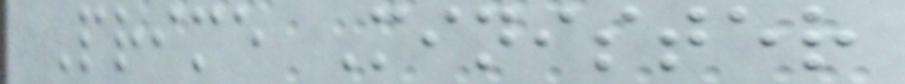Prime Minister
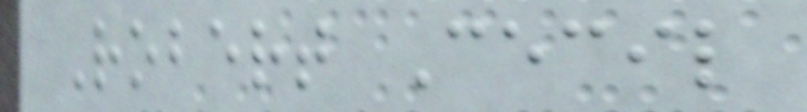Robert Cecil
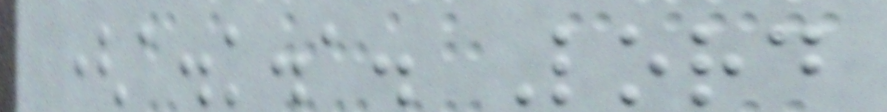(a.k.a. Lord
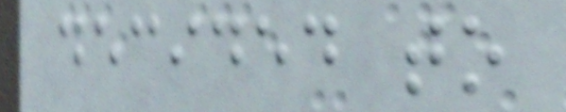decided to
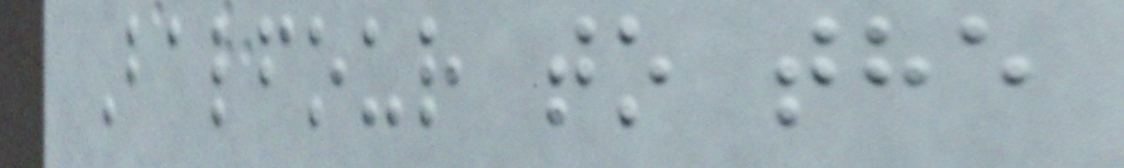Balfour to the
